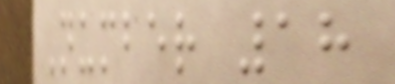Number 18
